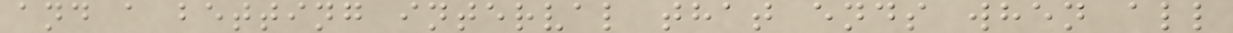and a betting interval that ends when all
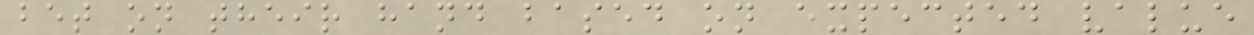bet on their hand based on expected value
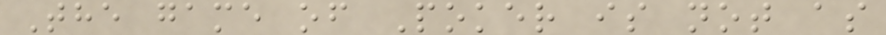The game of Poker is not as
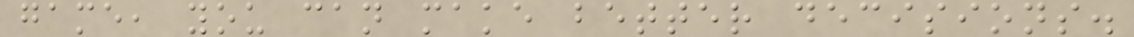game, you can make better decisions.
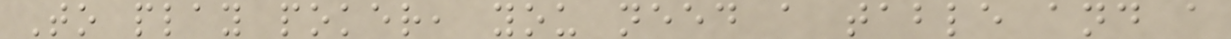To play poker, you need a table and a
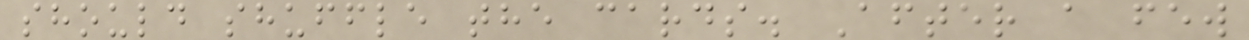should shuffle the cards. After a few
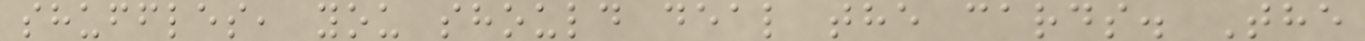shuffles, you should deal the cards. The
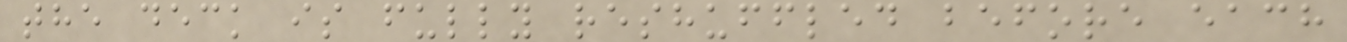the deck is fully reshuffled before each
